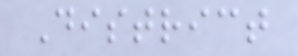District
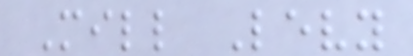Mill Levy
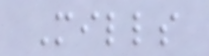Mills
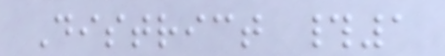District #1
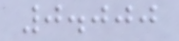0.000
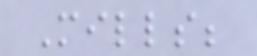Mills;
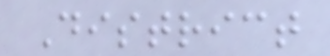District
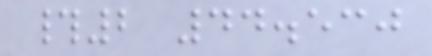#2 44.530
